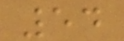54
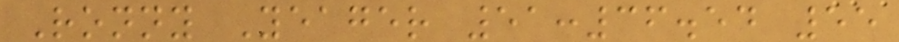Ronny Yeager 51:36.54 55
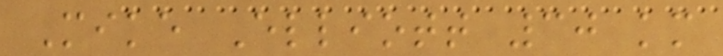Mike Elliott 30 km
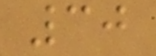30
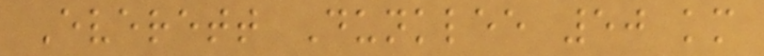Everett Dunklee 50 km
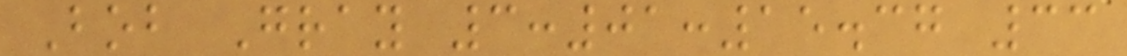Bob Gray 3:01:15.37 33
